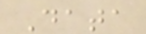Data
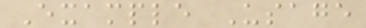Example Usage
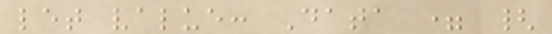let value: Data = {
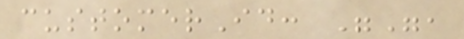customerId: "",
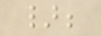};
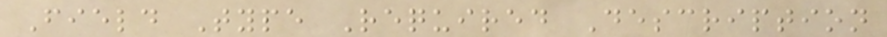Field Type Required Description
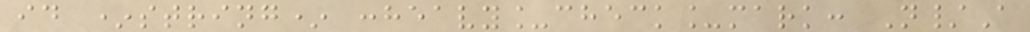id *string* :heavy_check_mark: N/A
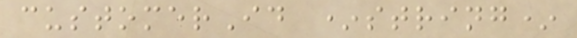customerId *string*
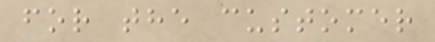for the customer
